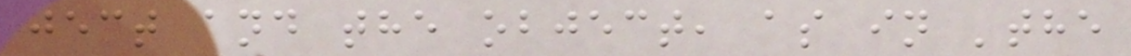ject and the object, as in 'the
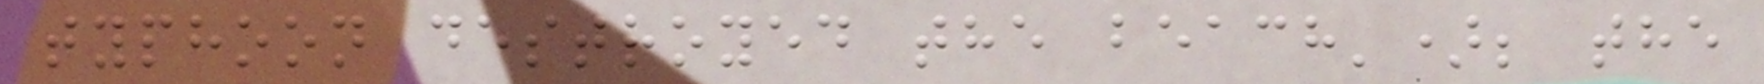typhoon destroyed the beach'); the
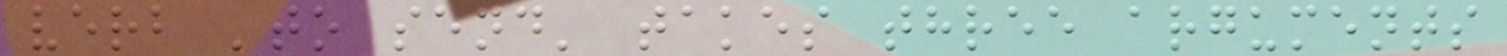verb 'to send' takes three arguments
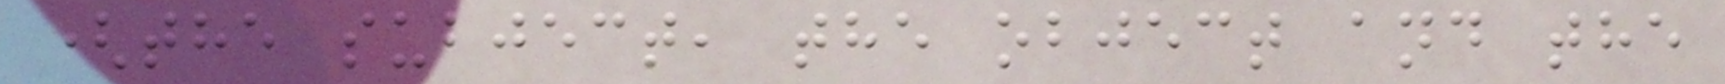(the subject, the object and the
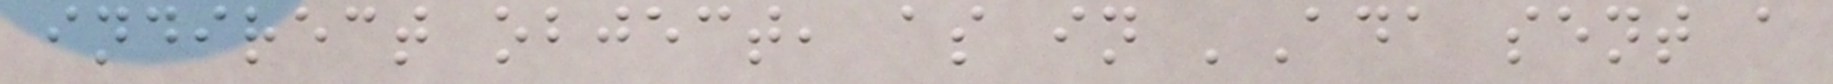indirect object, as in 'Ada sent a
